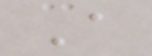A
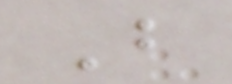B
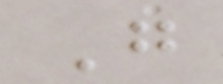G
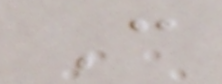C
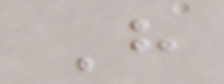H
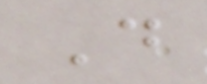D
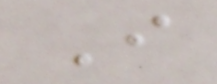I
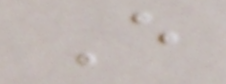E
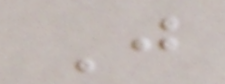J
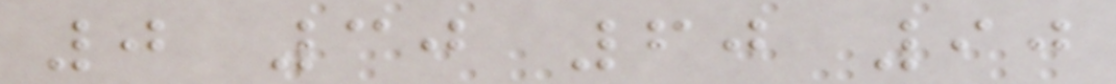0 30 60 90
